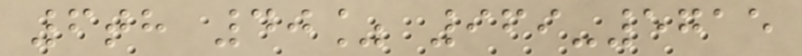6th 40% 969-5715
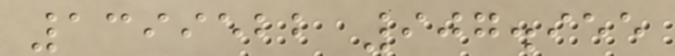1399522 907.955
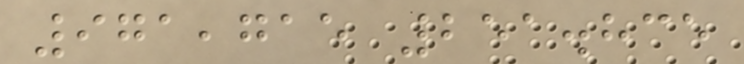971,715 251.835
